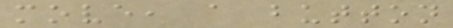move, a button
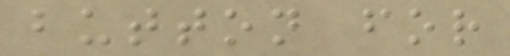button for
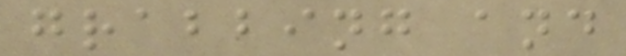grabbing and
